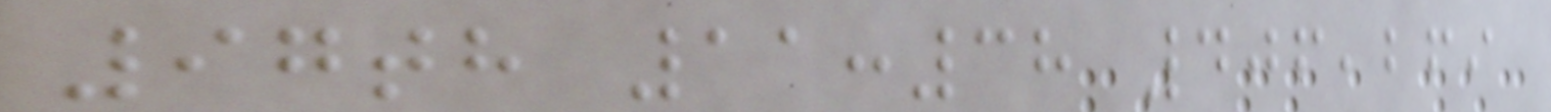97th 11:38 406,269
